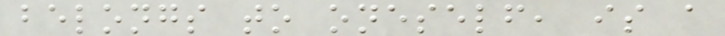belongs to oneself, is a
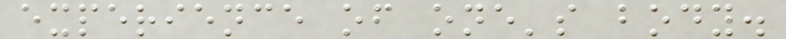experience of one's body.
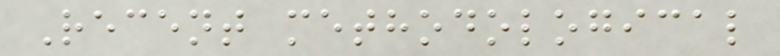Recent methodological
